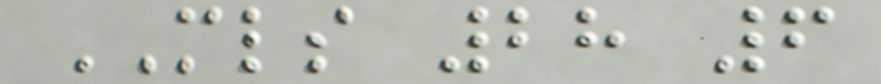MLS 28 6
